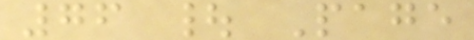76 | Page
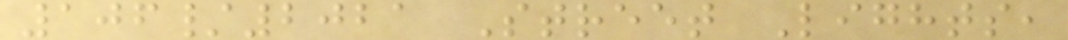106/2021 Street Lights,
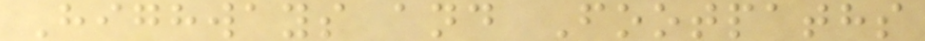Highways and Footpaths
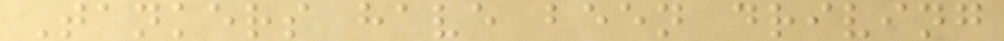Tankers have been driving
